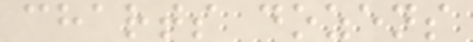charts dozens
